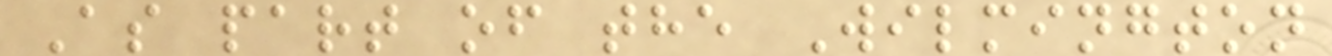As part of the Wilmington
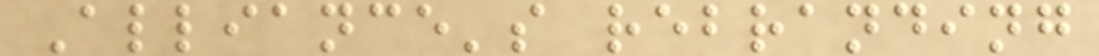Alliance's rebranding
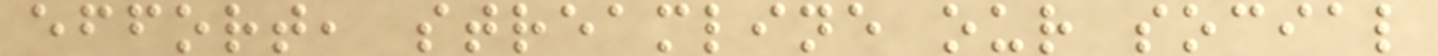effort, streamline our social
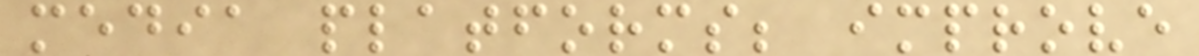media platforms; improve
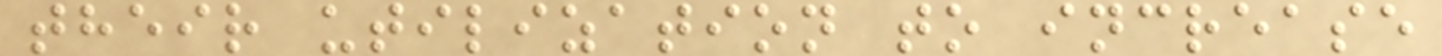their utilization to increase
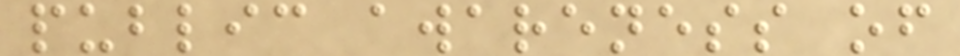public awareness of
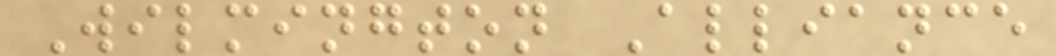Wilmington Alliance
